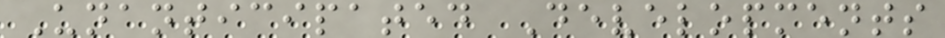Unanticipated Developments
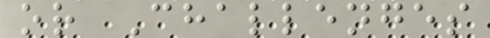or Challenges
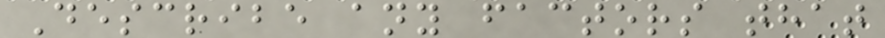Describe any factors that
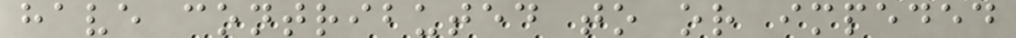have contributed to or impeded
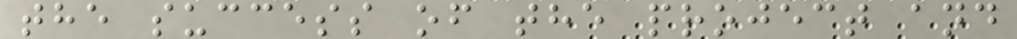the success of the project and
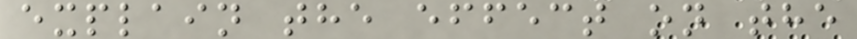explain the effect on the
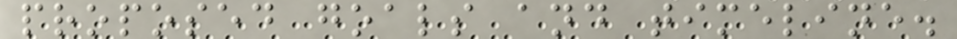proposed goals and timeline.
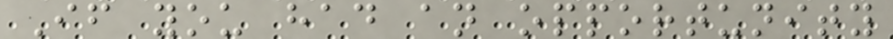If you had an opportunity
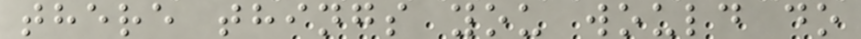there things you would do
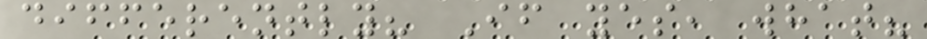differently? If yes, what?
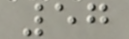57
